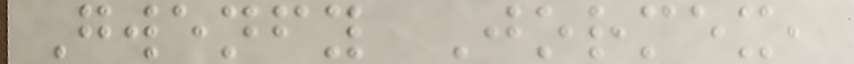Gwenfy Jormex,
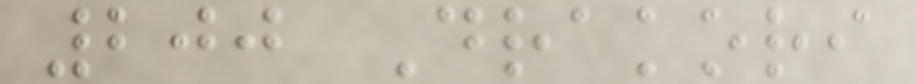200 Drakori
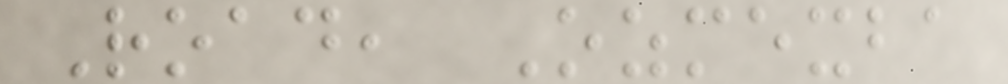Road, Ozmexba
